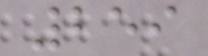259
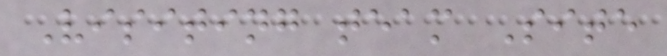Visiting team Site
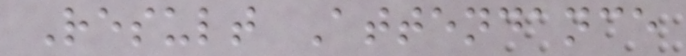Result Attendance
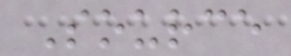Source
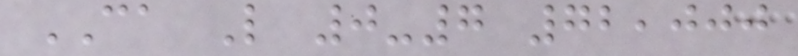CA L 0-7 72,000
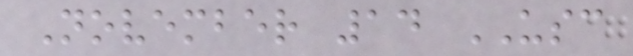November 14 USC
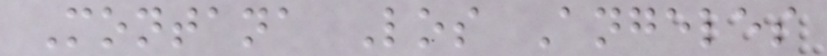Montana Los Angeles
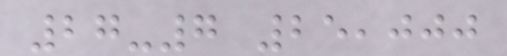27-7 25,000
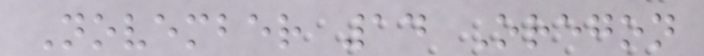November 14 Oregon
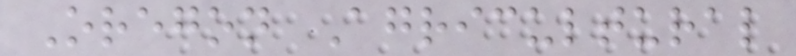Oregon Agricultural
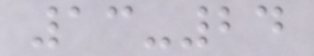13-24
